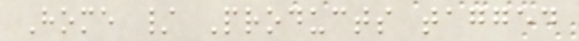Home / Products tagged
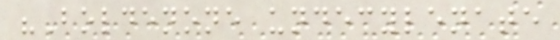"Boldenone undecylenate
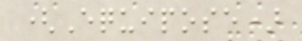(Equipose)
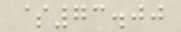$73.00
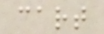cart
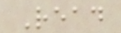Read
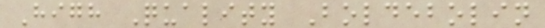High Quality Boldebolin
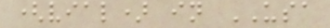(vial) in USA
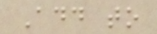Add to
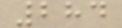284
